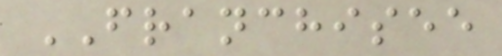FRANCHISEE
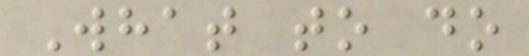What to do
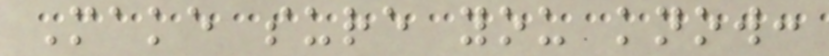Make sure you know:
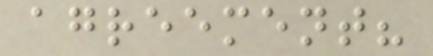agreement?
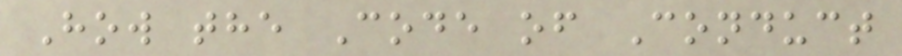How the Code of Conduct
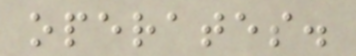operates.
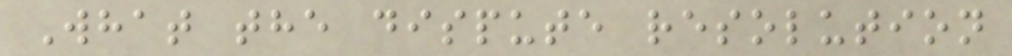What the dispute resolution
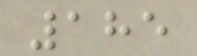185
